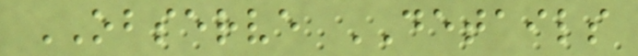OBSERVE DETAILS
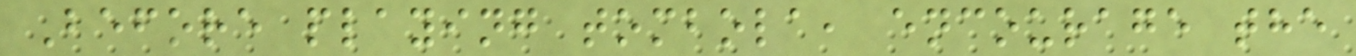Before playing tombola, encourage the
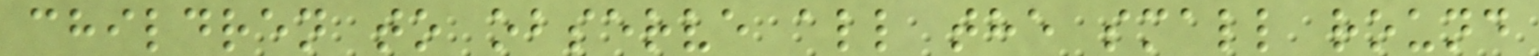children to observe all the small round
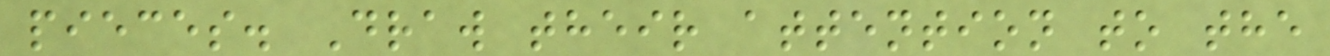pieces. Draw their attention to the
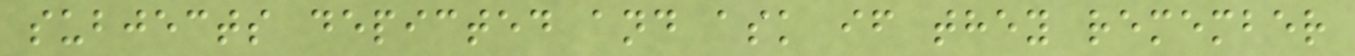subjects depicted and ask if they remember
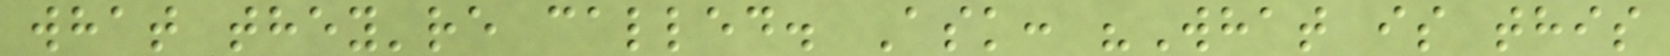what they're called. Ask: "What is this
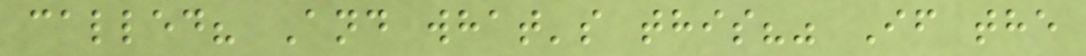called? And what's this?" If the
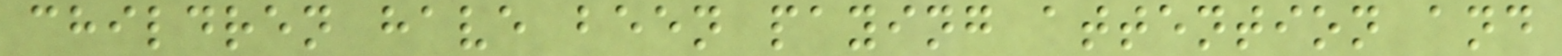children have been paying attention and
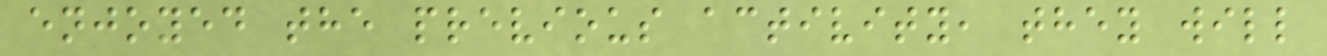enjoyed the previous activity, they will
